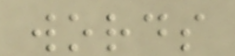words
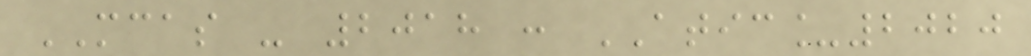MCAS - 2018 : ATIC_2020
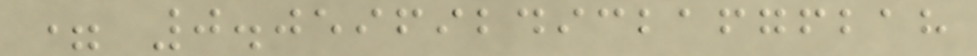= 0.05969249321676218
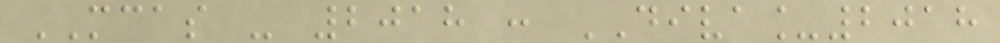MCAS - 2018 : DIVA_2018
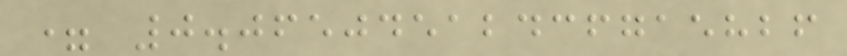= 0.06504512436715826
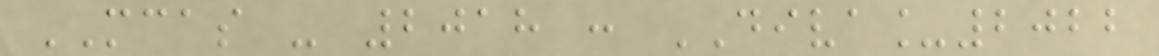MCAS - 2018 : DIVA_2022
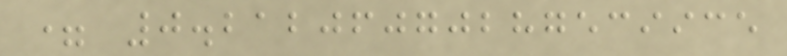= 0.21206070287539935
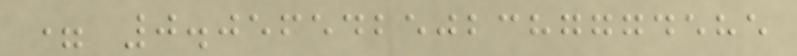= 0.056542502387774585
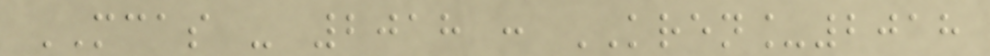MCAS - 2018 : KREN_2018
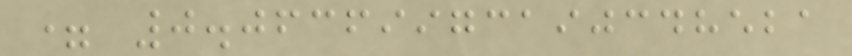= 0.06369973190348521
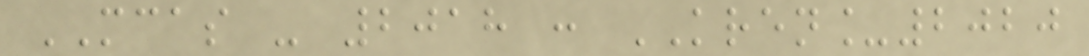MCAS - 2018 : KREN_2020
